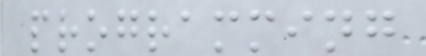programming
